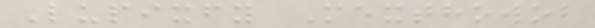Lupixfy Mexthowob
